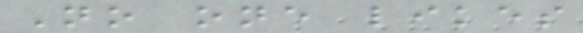No one likes
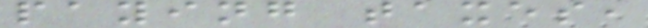paying taxes,
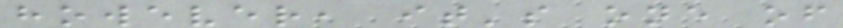however, it's one of
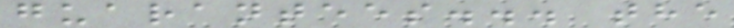guarantees... the
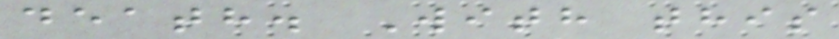death. With this
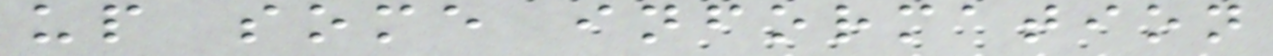up some information
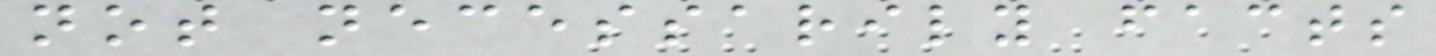not necessarily facts
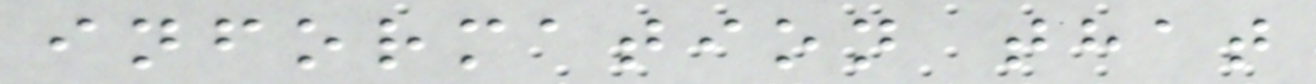information that
